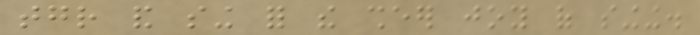together and sing for the sheer joy of singing.
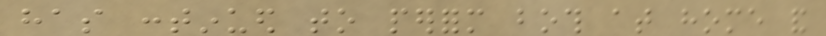has continued to perform both at home and
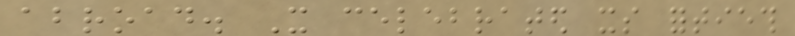abroad. It celebrated its fortieth
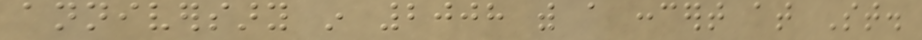anniversary in 2008 with a concert at St.
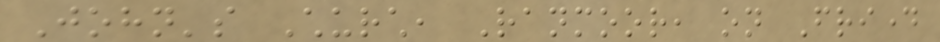John's Church, Ranmoor, on Friday
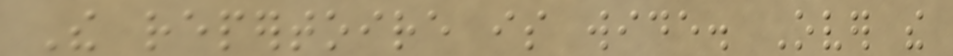The repertoire is wide. Over the
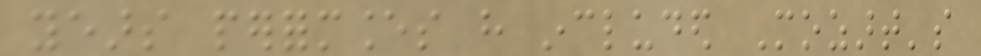years performances have included Mozart's
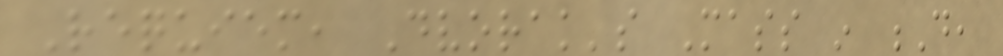Requiem, Dvorak's Mass in D,
